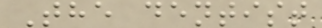The dentist
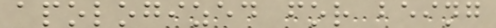apologized for being
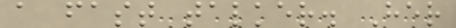a fast talker. Her
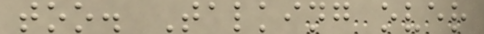too. Talking over
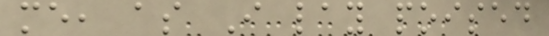me, as I lay poised
